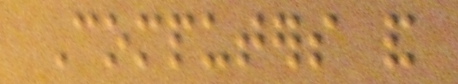Computers and
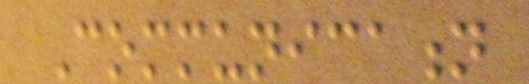Communication
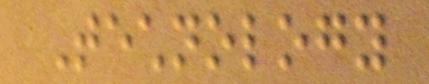Technology
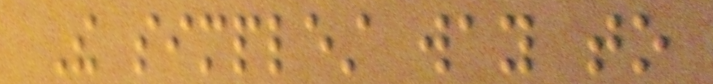The simplest way to
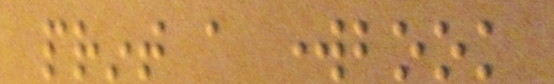print a workbook
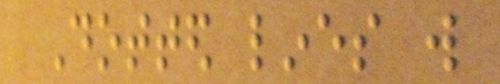Dotted lines will
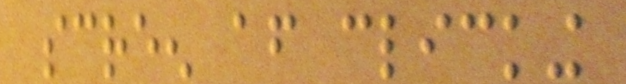screen after clicking
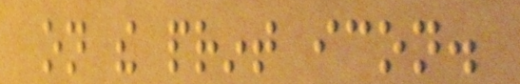on the print icon.
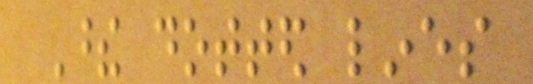These dotted lines
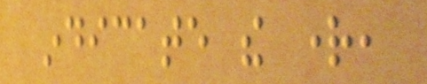indicate the right,
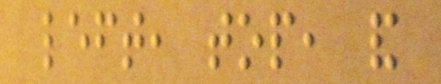left, top, and
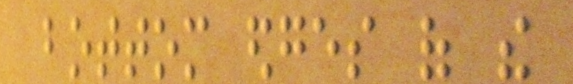bottom edges of the
